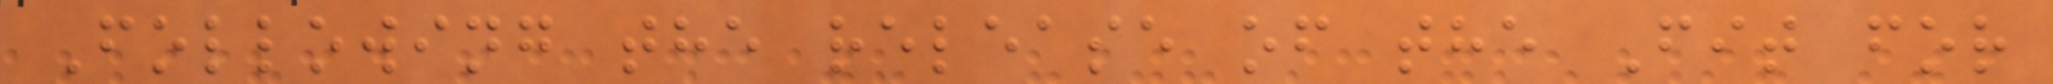Following the release of the Fit for
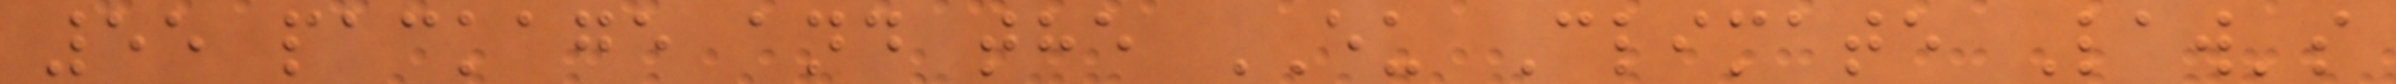55 package and the EU Climate Law's
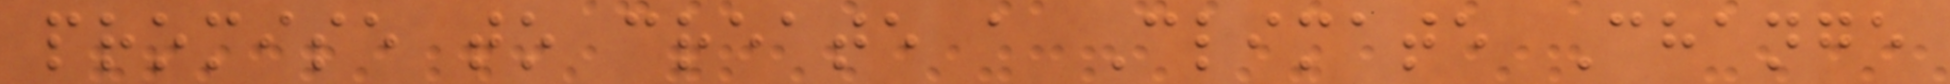promise to create a Climate Change
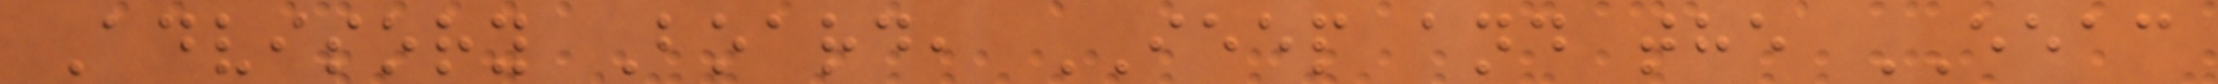Advisory Board, IEEP and the EEAC
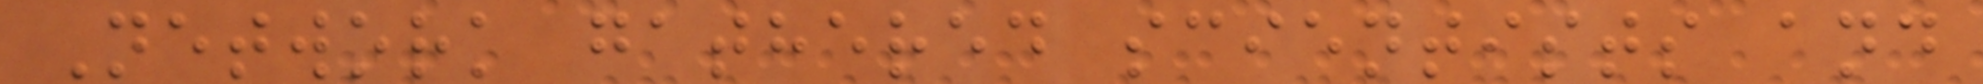Network gathered scientists and
